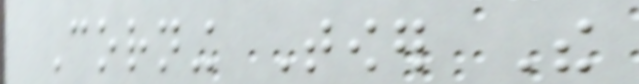Corning Tower The
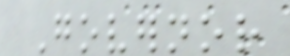Governor
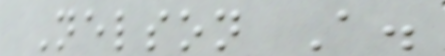Nelson A.
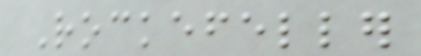Rockefeller
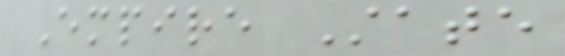Empire State
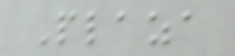Plaza
